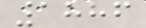1886
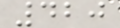420
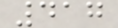417
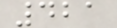421
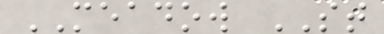MEADOW ST
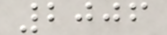2006
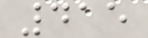415
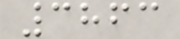3863
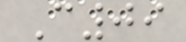C09
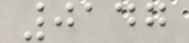0147
